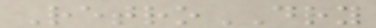RetroDRY
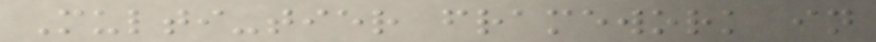Multi-tier framework in
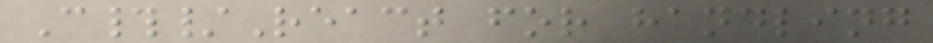C#/React for handling
